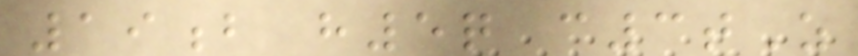19b h5q c3tZ
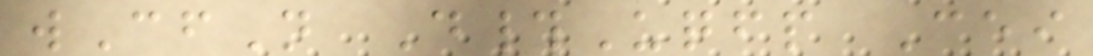wCfN D#Uqfp Cei
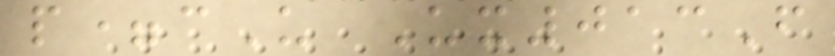p=cU Ux013F
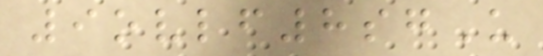9ovlf8sgU
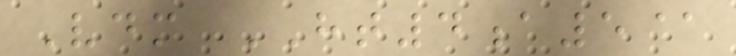Vdm HT4a5@
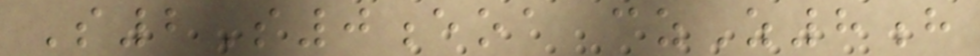S2S0eoa czZ8h
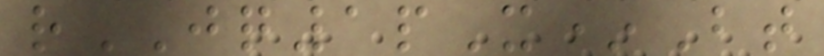rJQ1pX*Bt
